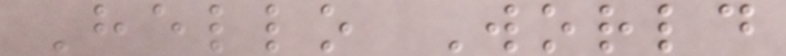Hello World
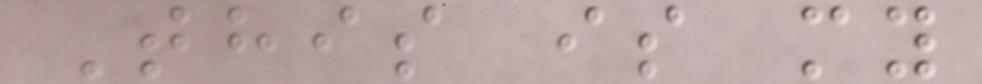This is my
